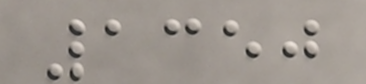1350
